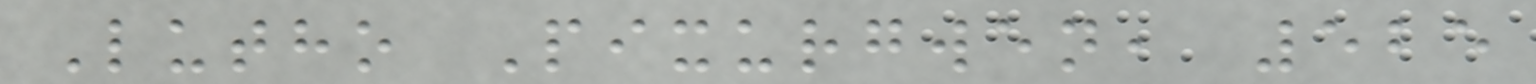Lutho Pixurgwen, 525
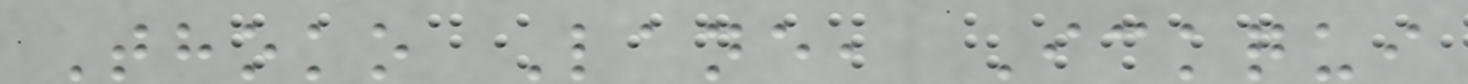Thoko Lane, Ickqui
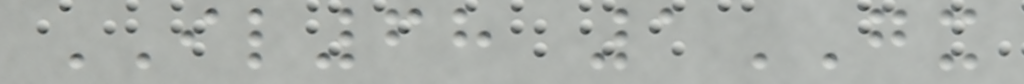IL68 1GX
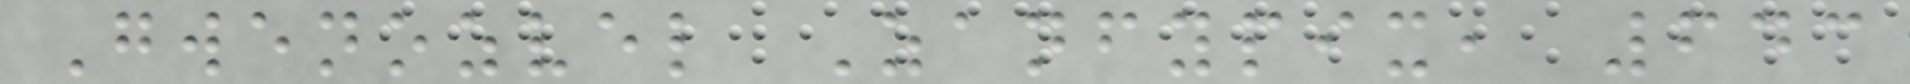Gwenozvel Zanfypix, 643
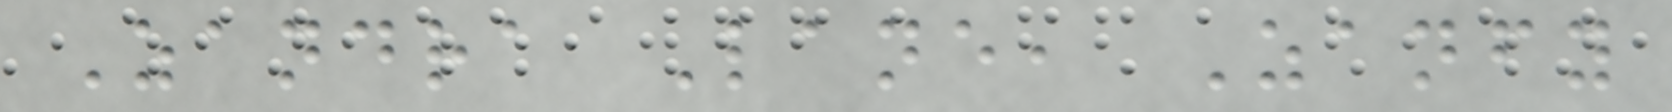Zandra Lane, Zanfy
